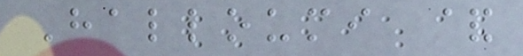Halloumi &
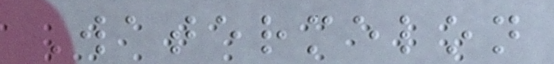Watermelon
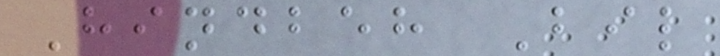Hindbeh Bil
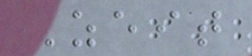Zeit
